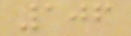106
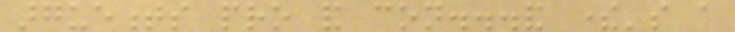arguements pro and con...and there's a
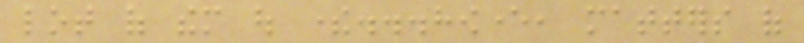lot of them out there...however, matters of
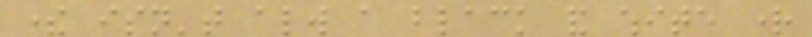there isn't always a black and white right
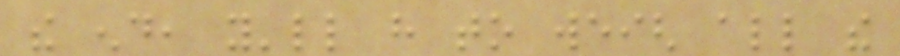the end, you'll have to weigh all the
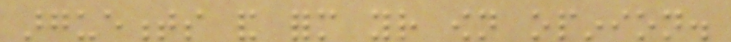arguements and form your own opinion.
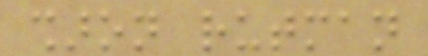sharon rutman
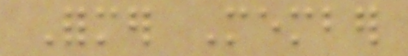Former Member
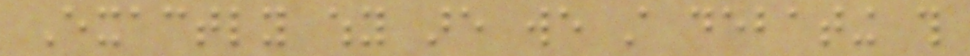Exactly why are we still debating this
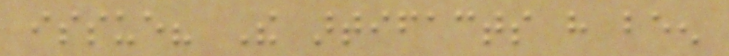issue? The artifacts have been
